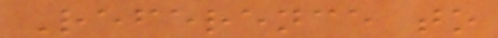Reference to
